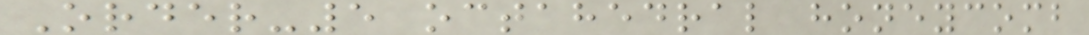Order-5 octahedral honeycomb
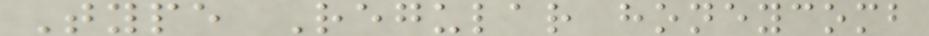Type Regular honeycomb
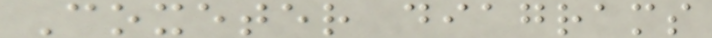Coxeter diagrams
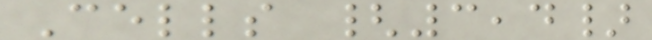Cells {3,4}
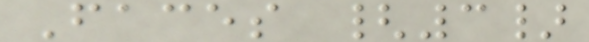Faces {3}
